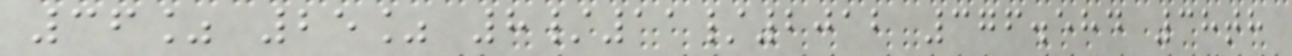36% 25% 8/11/2012 376.584 38th
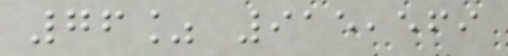76% 915,569
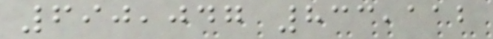690,047 833,112
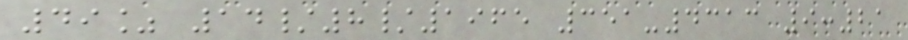49% 14/8/1965 351-4313 9:21
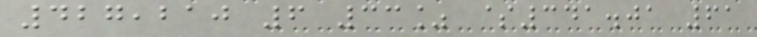427,210 6 33% $341.01 61
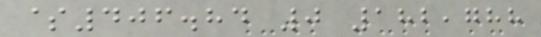$406.84 0 182,788
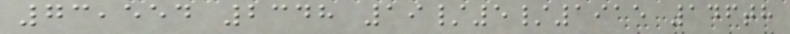73,554 2348 19/5/1915 146th
